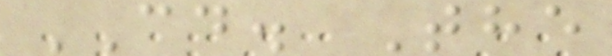CD. The
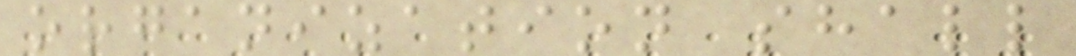organization shall
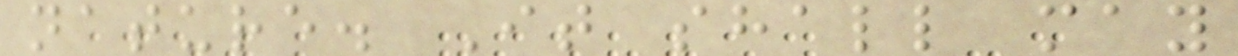nature. It shall may
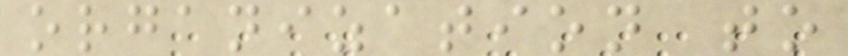organization to
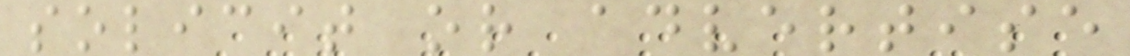solicit or advertise
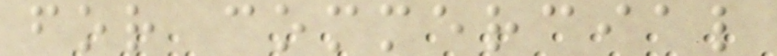for commercial
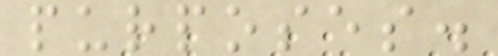purposes.
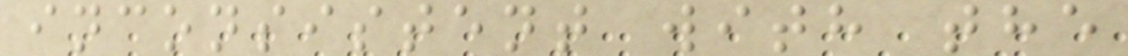inconsistent with the
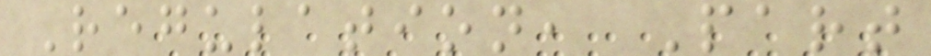Regulation, Part
